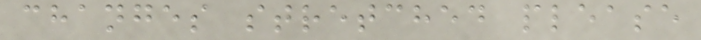changes stretched please
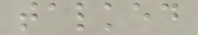talked
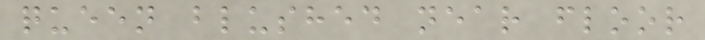queen blushed near floor
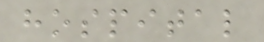hospital
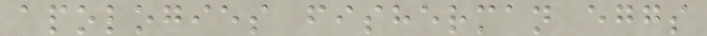apologies fisherman eggs
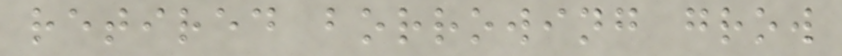retired borrowing grow
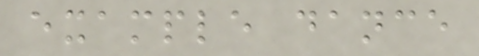example dance
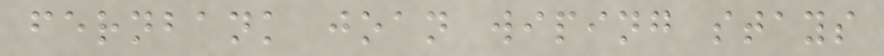fernbank joan wiping stays
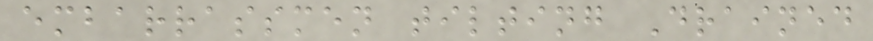embarrassmen tilting Drained
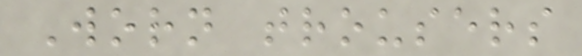Worn trousers
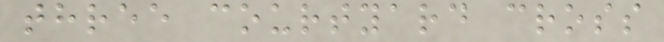three courtyard cross
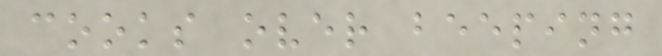cooks over beeping
